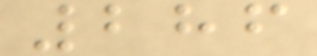286
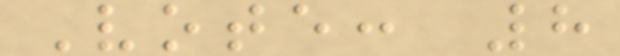Vote: 8
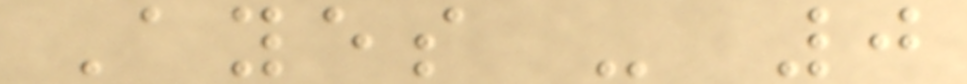Ayes - 0
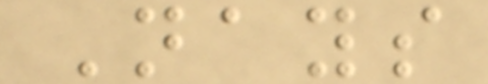Nays
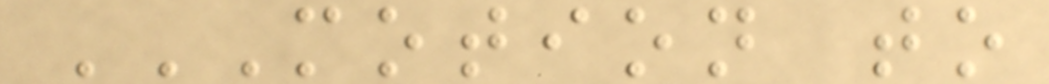MOTION TO
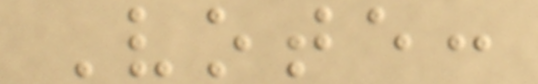Vote:
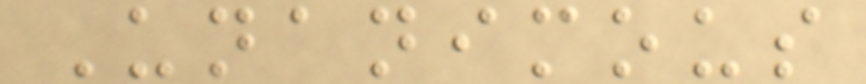Unanimous
